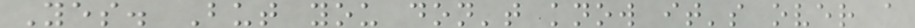Yes. But you don't know it's over a
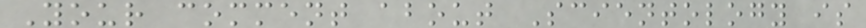Your comment about Scientology is
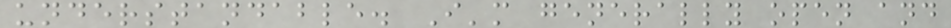understandable. I'm generally open and
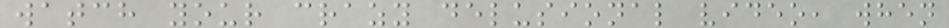watch your crazy delusional video, when
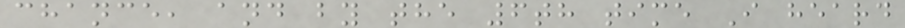chance, and by the 6th time I heard
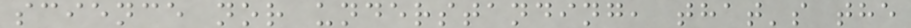science nor understanding, that's the
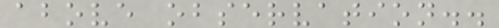above observation..
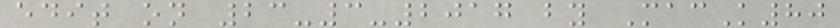edit on 23-3-2017 by MacK80
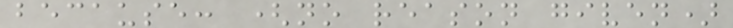because: (no reason given)
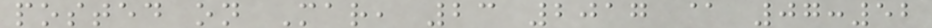posted on Mar, 23 2017 @ 07:52
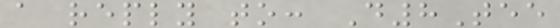a reply to: D8Tee
